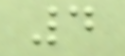4
